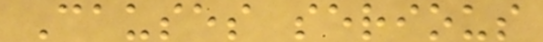Causes serious
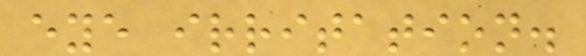eye irritation.
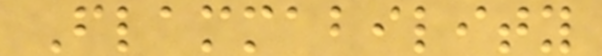Flammability
